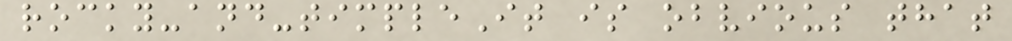rocky-and-timpleIt is obvious that
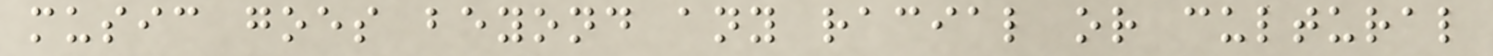music goes beyond any racial or cultural
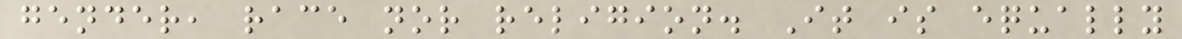gender, race nor religion. It is equally
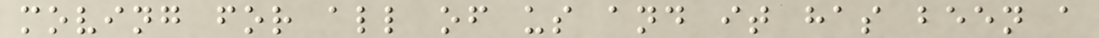moving for all of us and it has been a
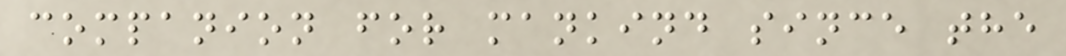companion for mankind since the
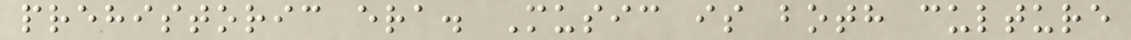prehistoric era. Music is both culture
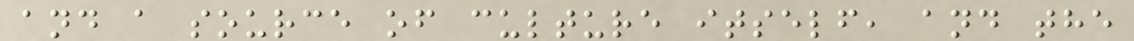and a source of culture itself, and the
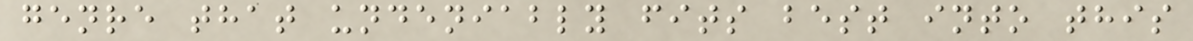genre that undeniably fits best into this
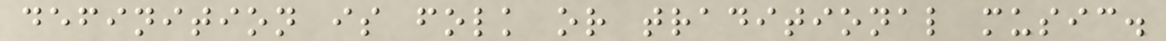definition is folk or traditional music.
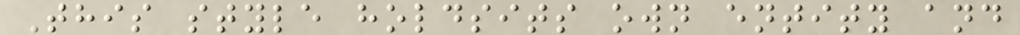This style holdsits own entity and
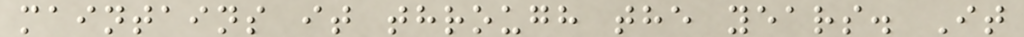maintains it through the years. It
